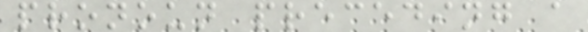pronoun preceding a
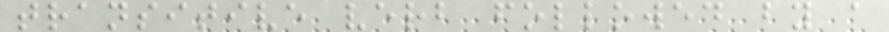transitive verb followed by a
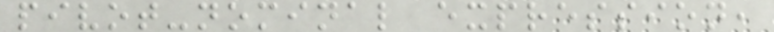pivot-nominal expression,
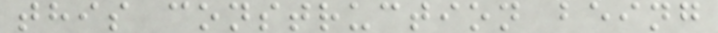this construction being
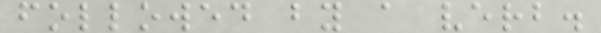followed by a verb.
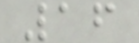16
